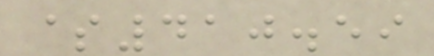$410.59
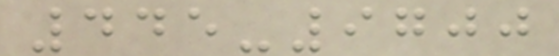445-9700
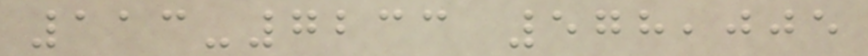113-7233 578,005
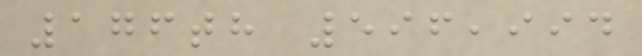176th 596,994
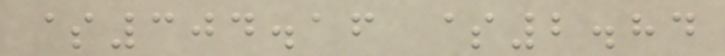$304.16 $2.84
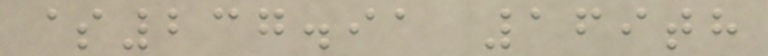$237.91 169th
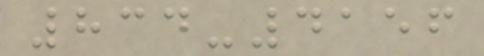834-4156
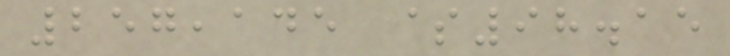257,145 $98.15
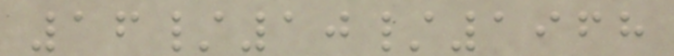16/10/1968
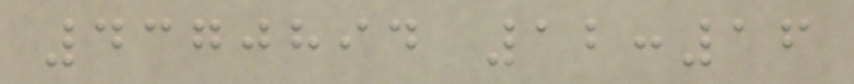4370894 12:16
